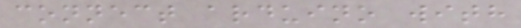connect arduino with
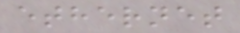ethernet
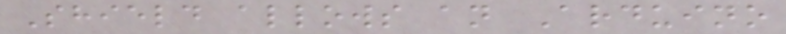Shield allows an Arduino
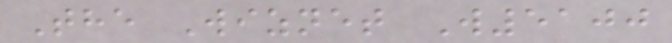The Wiznet W5100
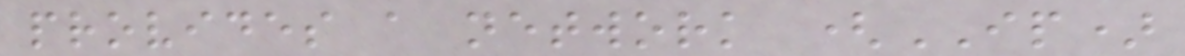provides a network (IP)
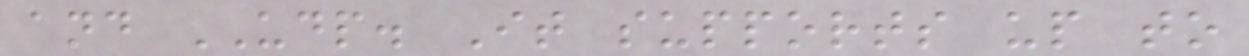and UDP. It supports up to
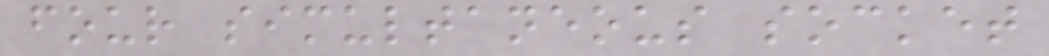four simultaneous socket
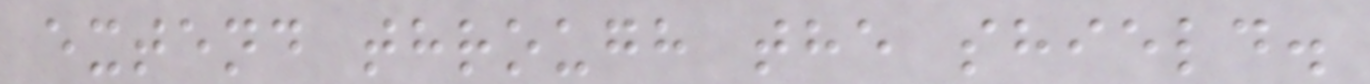extend through the shield.
